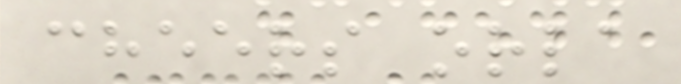cheers orla
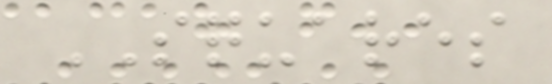SQUARES
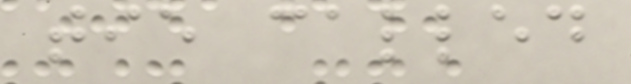tie called
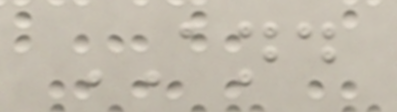AND
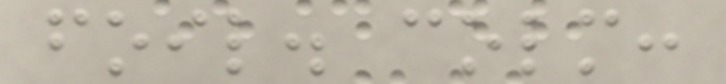foil. colm:
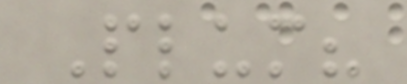Plum?
